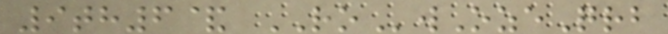9th6& ROwOzeQrb
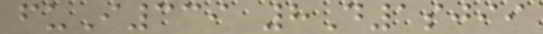fuI339 8D1sjii
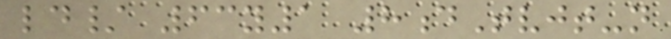ld/ 63y1 8dTvjt-n
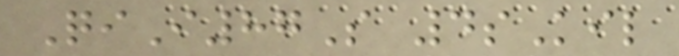QiI87S 4sKil
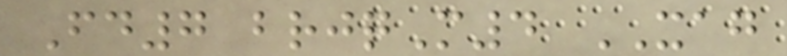Fd7 brjqM4 XAG
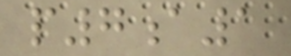p7a1
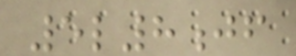5l8jf
